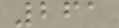261
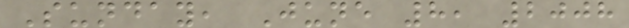Sunday, June 8, 2008
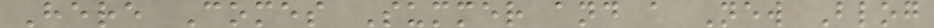Here Comes Summer and a New Blog
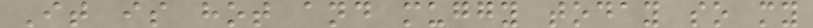It is hot and muggy today so my
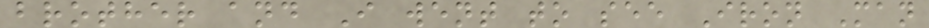brother and I went to see Iron Man
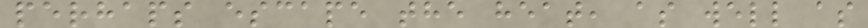perhaps escape the heat, as well as
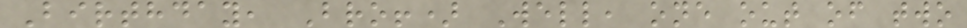Birthday, Bro!) Well, one out of two
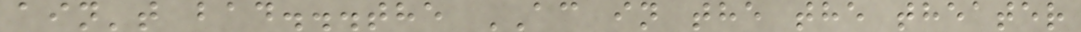ain't bad...the AC in the the theater
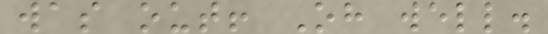was out! Oh well.
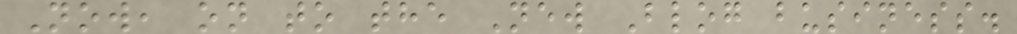Now, on to the New Blog business.
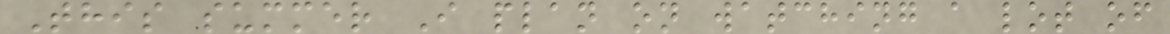This summer I plan on watching a lot of
